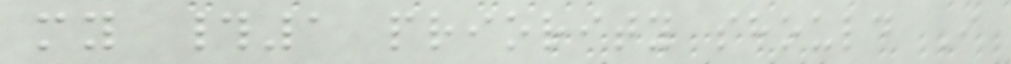my #1 priority should I
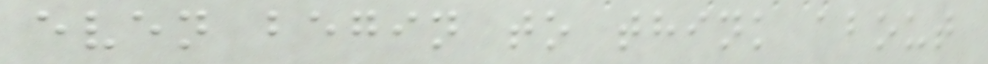even begin to think about
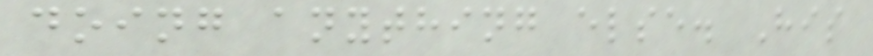doing anything else. His
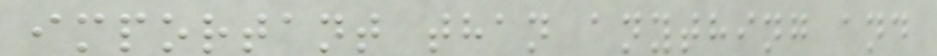important than anything and
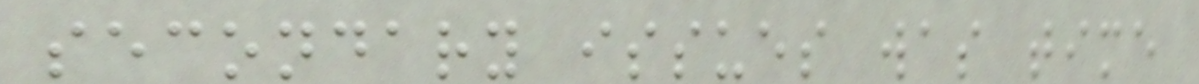secondary issues was time
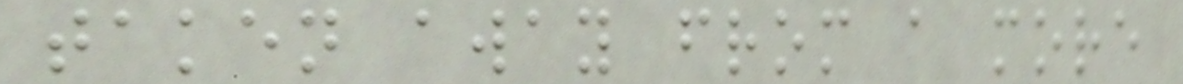taken away from a more
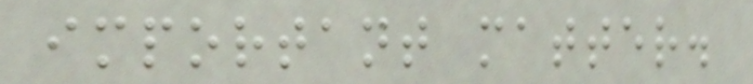important matter.
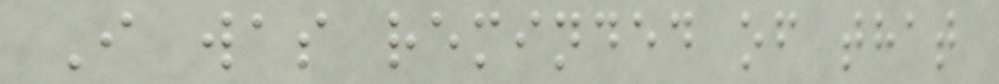I was reminded of that
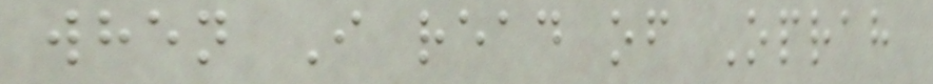when I read of Oprah
